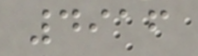4916
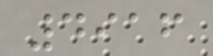4916
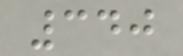340
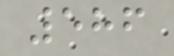586
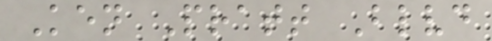Ken Pratt Blvd
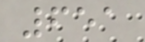651
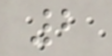2
